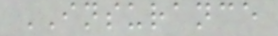INSURANCE
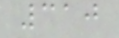310
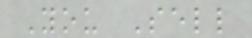You Sell
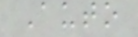Auto
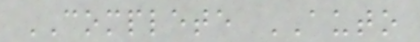COMPLETE AUTO
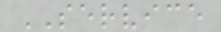SERVICE
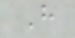H
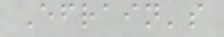Efrain's
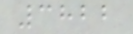3822
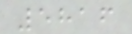5816
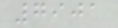7901
